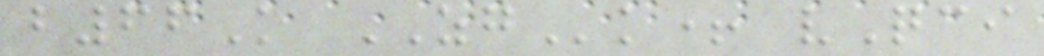b66K ZGk+ vQci
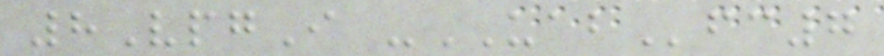8VpgI -UABfc7
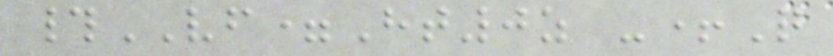#VF=Ht0z -+Q
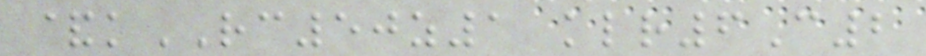&kRC50z1 klr6C2
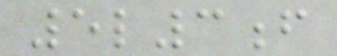5l3f
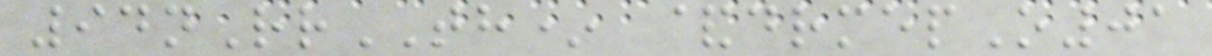94nRrTH* &drmepO01
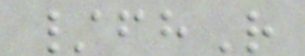/fhR
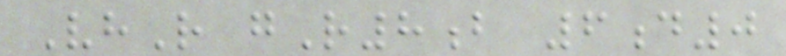VhR gR8b 6d0
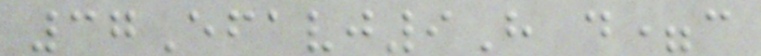37Efavj9H d=c
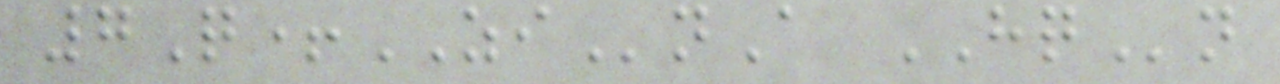7Q+ZInA HQn
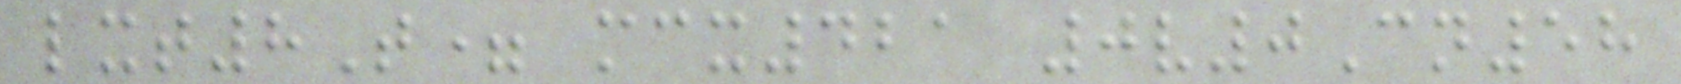lxt8T= mcx421 0v0Cn58
